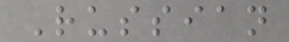Russian
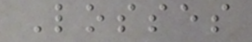Losses
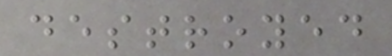destroyed
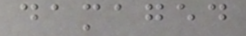damaged
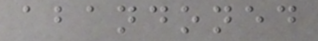abandoned
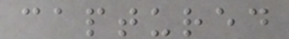captured
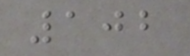102
